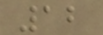12
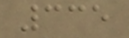335
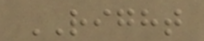RIGHT
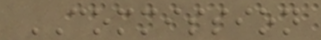COMMISSION
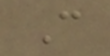C
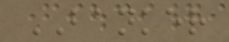BANKER
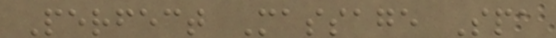Perfect Massage Spa
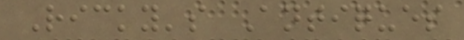Ricky's Antiques
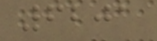6201
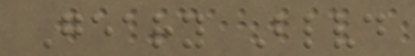Geary Blvd
